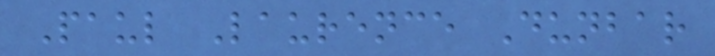Paul Laurence Dunbar
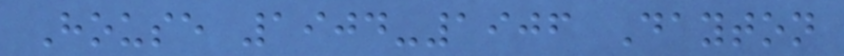House 1904-1906 Dayton
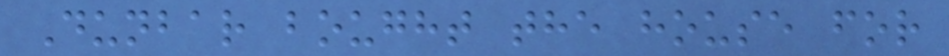Dunbar bought the house for
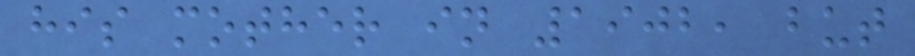his mother in 1902, but
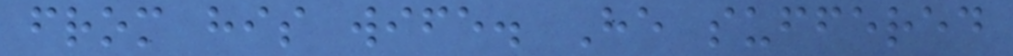from his wife. He suffered
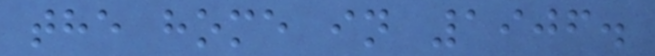the home in 1906.
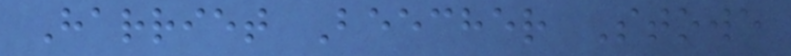Harriet Beecher Stowe
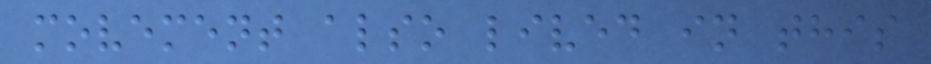movement also lived in this
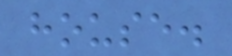house.
